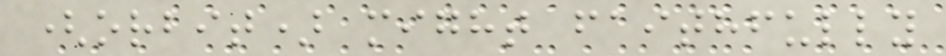(orbit) might faithfully
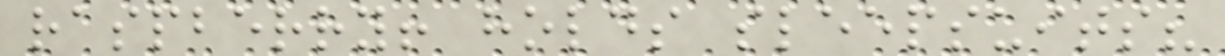raspberry! holds sleepsuits?
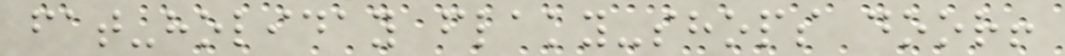fat-holiday flaky-shops door!
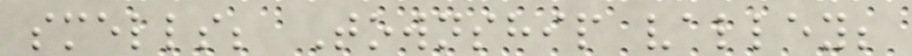smells; Township valley;
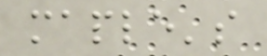maple's
